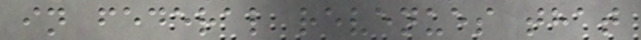in federal revenues that
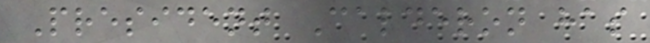President Calderon has
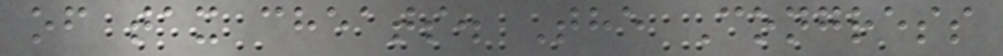of tax cheats. The Congress
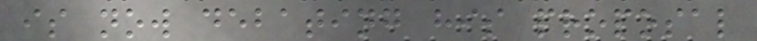is now debating his proposal
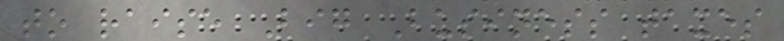to raise Big Business taxes
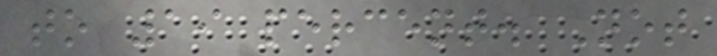to 19 percent. Not
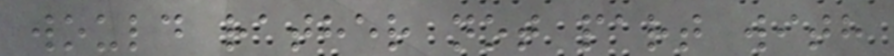would rather not part with
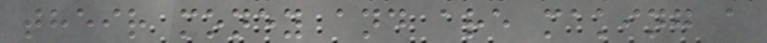their money and are making a
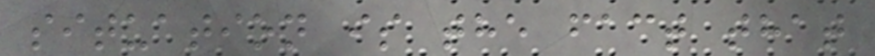situation is the fact that
